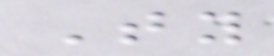Ty
